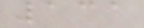131
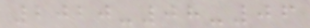2020-08-06
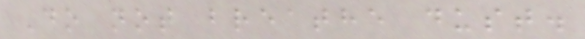Do not breathe dust.
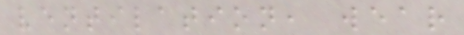ventilation, wear
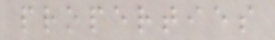properties
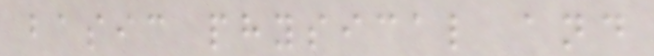basic physical and
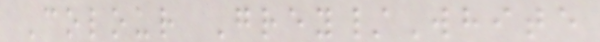Colour Grey/White
